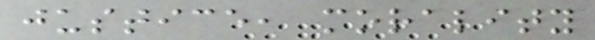justice, morality
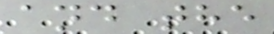and the
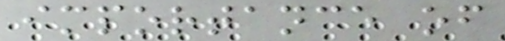importance of
